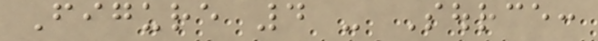Figure 4 - Source:
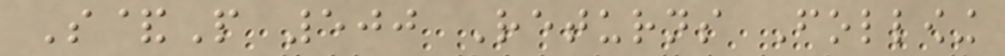S&P 500 Returns Following
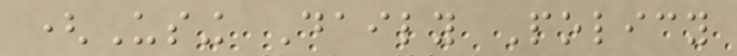(Using Daily Policy
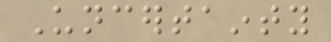Uncertainty
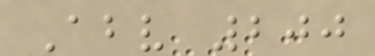Above 200
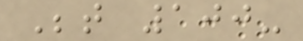Between 100-
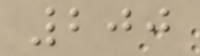200
